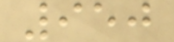950
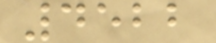4522
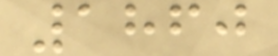1860
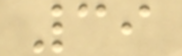39
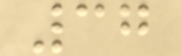37
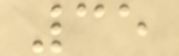35
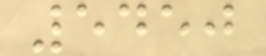5450
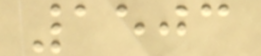1503
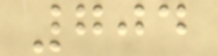704
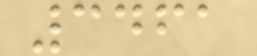3461
